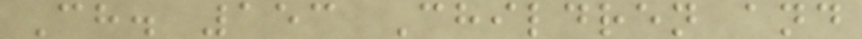Ch. 153 Children and
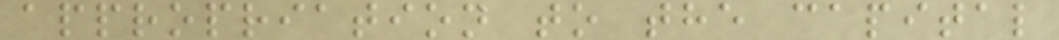appropriation to the capital
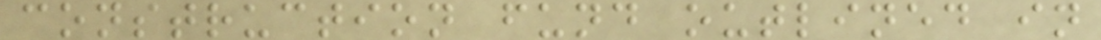construction fund outlined in
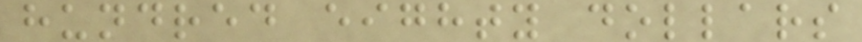hundred eighty dollars
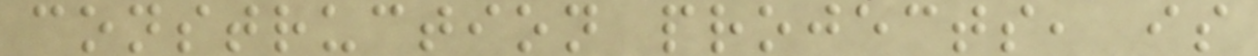construction projects, is
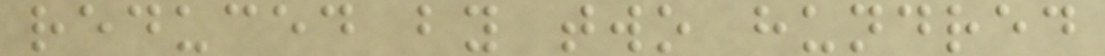reduced by two hundred
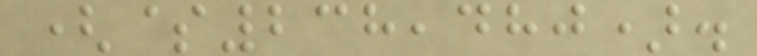($238,480).
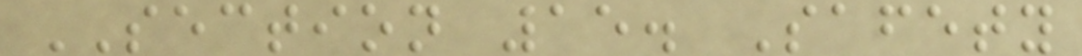SECTION 15. Safety
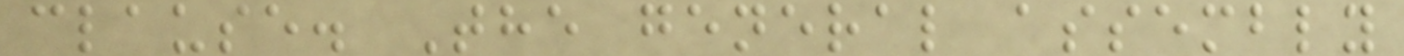clause. The general assembly
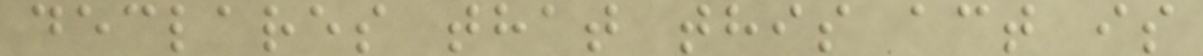declares that this act is
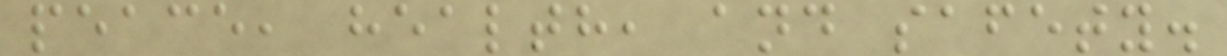peace, health, and safety.
